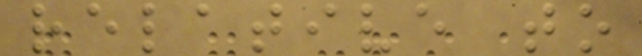relative to
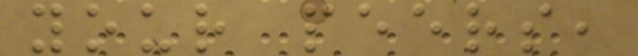your peers,
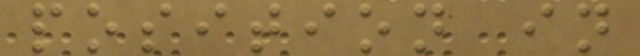position in
